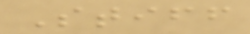Stiff
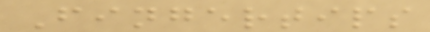Fingertips
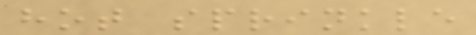hot sprinkle
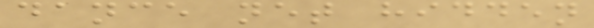dance net hidden
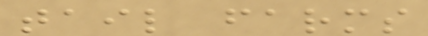tail farms
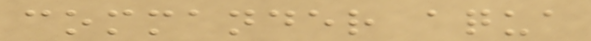commander aqua
